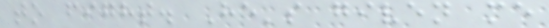to fight. He's given me
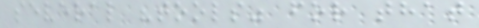several "tools" for that
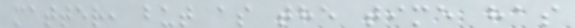matter, but as the time has
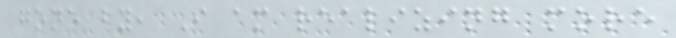gone by, I am realizing more
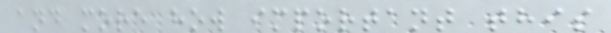and more how important this
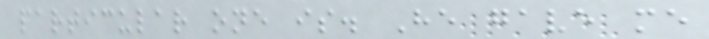particular one is. He gave me
